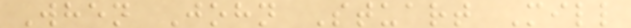When John Stuart Mill
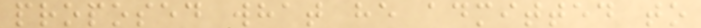proposed what he admitted to
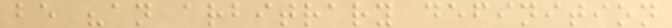be "an arbitrary definition
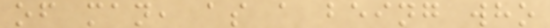of man, as a being who
